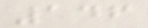146
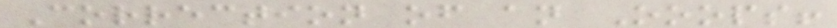Correction of an Ooops!
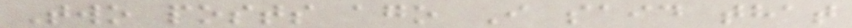Two posts ago I said that
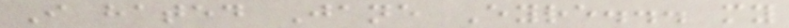I hated Jane Eyre... my
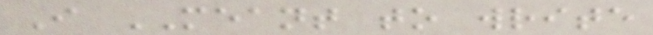I MEANT to write
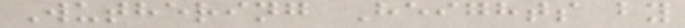Wuthering Heights by
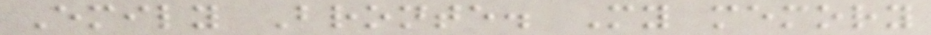Emily Bronte. My memory
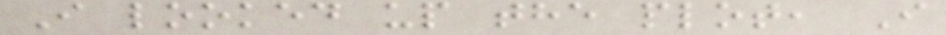I looked up the plot, I
